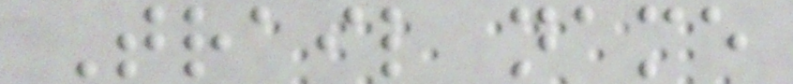Trail name
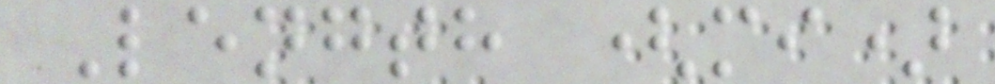Length (mi)
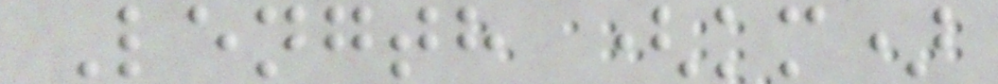Length (km)
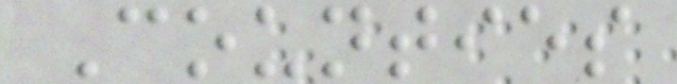Counties
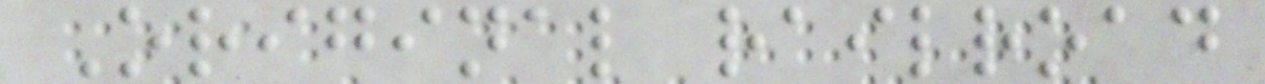Original railroad
